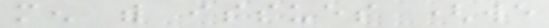men with issues (we
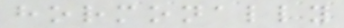hormonally
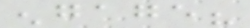engage?
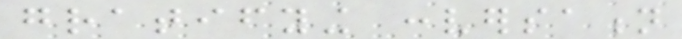gratifying conversation
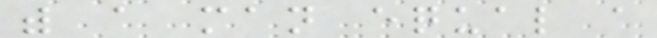with a man equal a
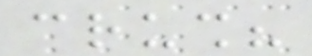crush?
